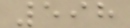598
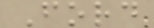Ford
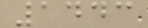1443
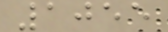1055
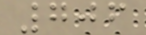706
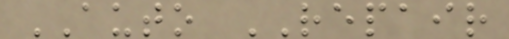AUTO REPAIR
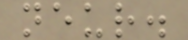neur.
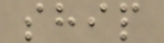ship
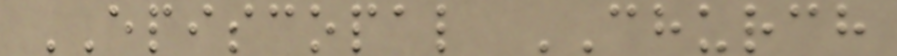EPISCOPAL CHURCH
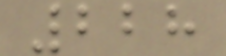228
